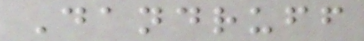Dandruff
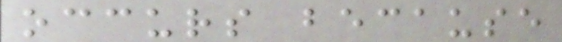occurs because
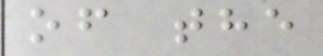of the
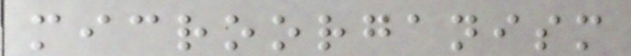microorganism
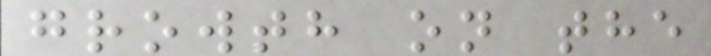growth on the
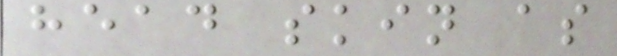head skin as
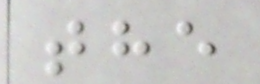the
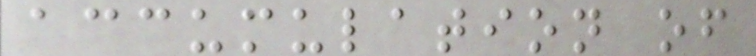accumulation of
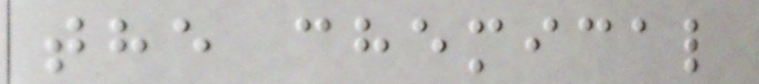the chemical
